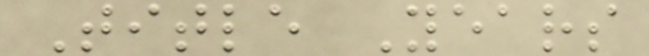Title Years
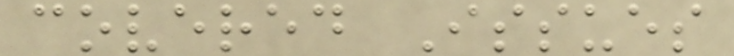covered Issues
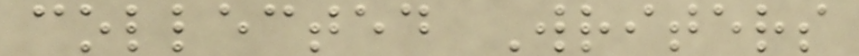collected Writers
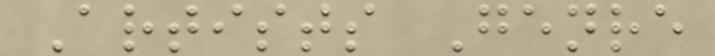Artists Genre
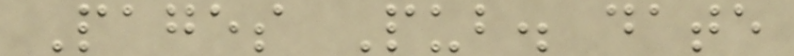Pages Pub. date
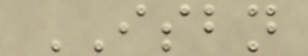ISBN
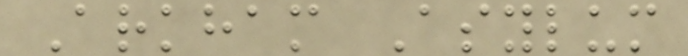Arkham Asylum
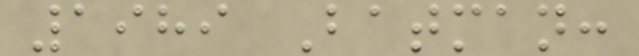1989 Batman:
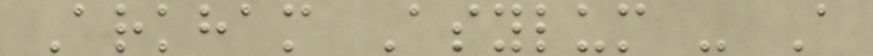Arkham Asylum - A
